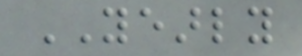YEARLY
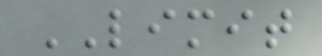LIMIT
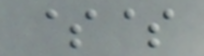$$
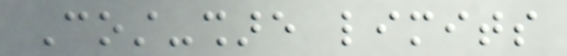Cost-share limits
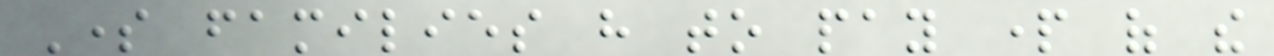Some families have to pay part of the
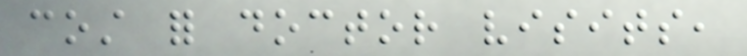cost for doctor visits,
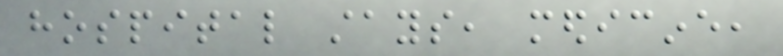hospital stays, medicine,
